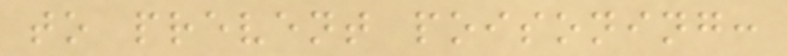to prevent poisoning:
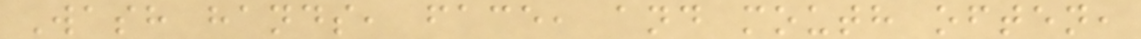Wash hands, face, and mouth often,
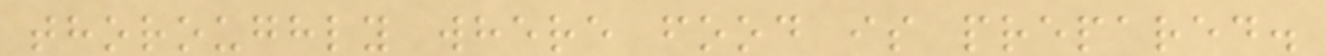thoroughly where food is prepared.
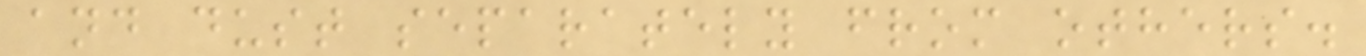and dust separately from others.
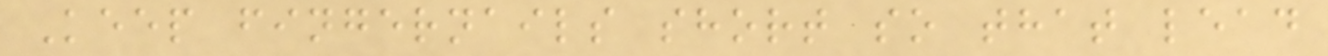Keep fingernails short so that lead
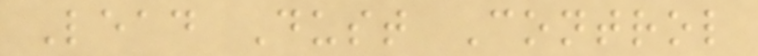Lead Dust Control
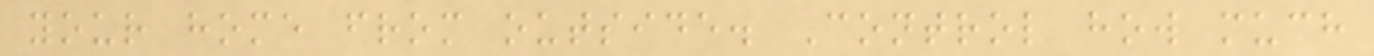your home from outside. Control how much
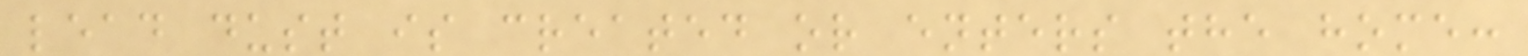lead dust is created or enters the home:
